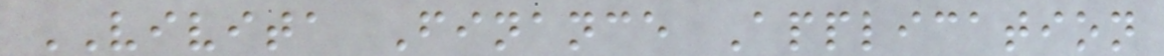VIVITA Finance Application
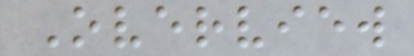Overview
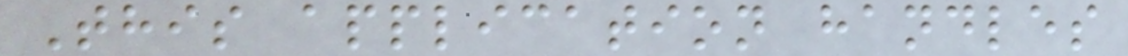This application handles
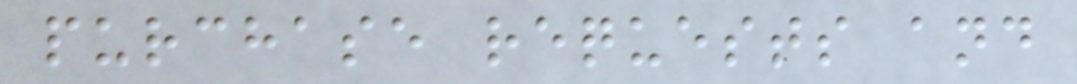purchase requests and
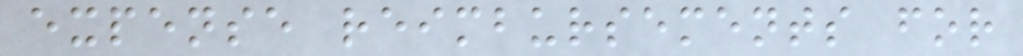expense reimbursements for
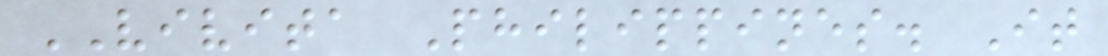VIVITA Philippines. It
